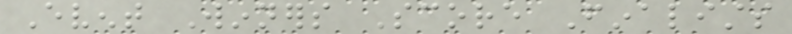Event Winners Score Finalists
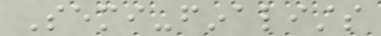Semi-finalists
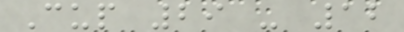Cup 29 - 12
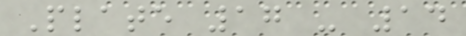Plate 17 - 14
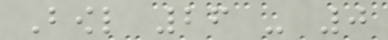Bowl 26 - 0
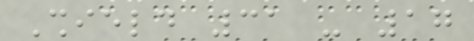Shield 31 - 17
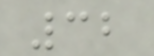32
